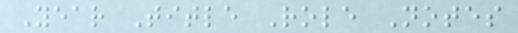Year Title Role Notes
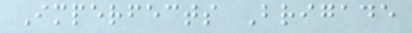Imperfects Brigade
